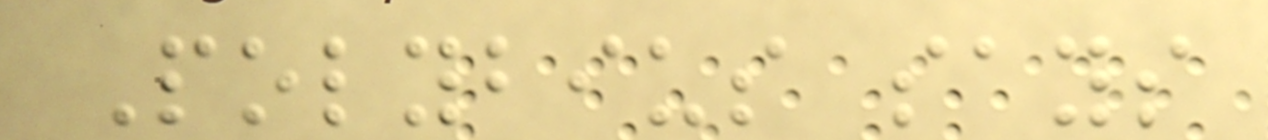Polybius says
